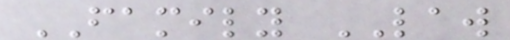FAMILY LAW
